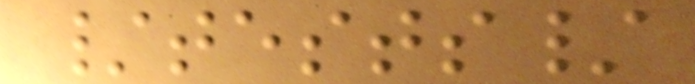/tests/
